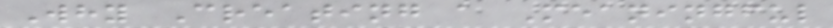Why Creating a Meaningful
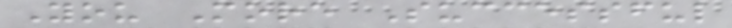You More Successful
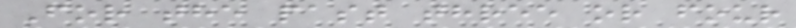For the past three or four
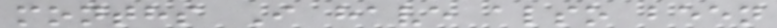months I have also been
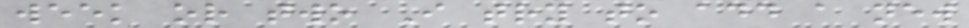week or two I try to add a new
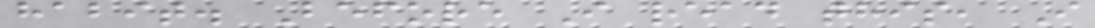habit. Before I read this, I
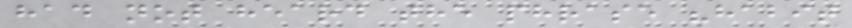had not heard the phrase "habit
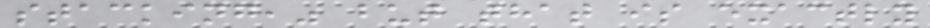stacking," but that is exactly
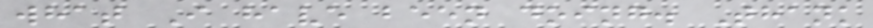what I have been doing. Thank
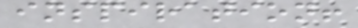inspiration!
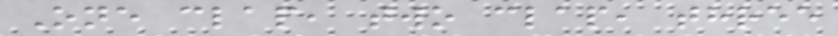One clap, two clap, three
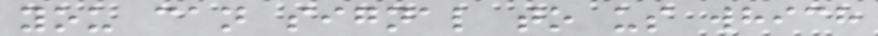you can signal to us which
